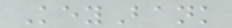KeyBank
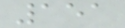151
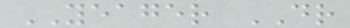YEAGER DR
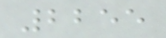2255
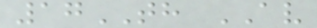17TH AV
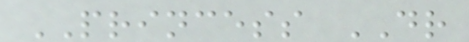PRINCESS DR
